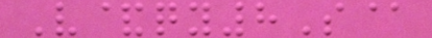V&qy8S@
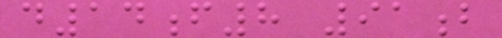d14f8 91b
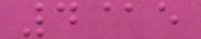4@e
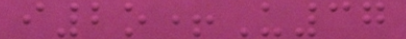i2o+U37
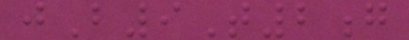jB9T2g
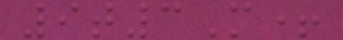9t3M+
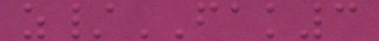z/FAK3
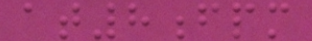at8fpm
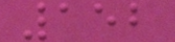152
